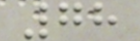78
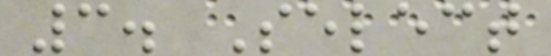3. Select
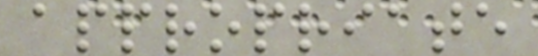appropriate
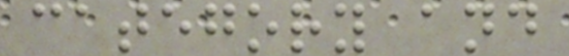category and
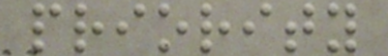priority
